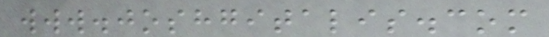www.joshgitalis.com
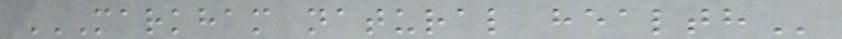MARKHAM NATURAL HEALTH
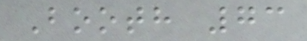Booth 73
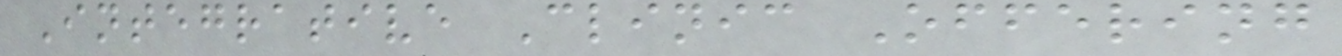Integrative Clinic Offering
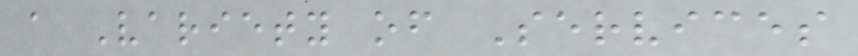a Variety of Services
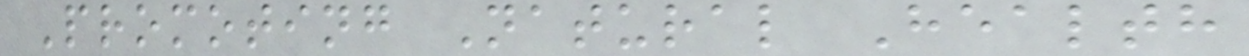Promoting Natural Health
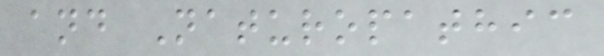and Naturopathic
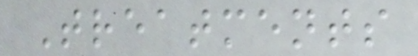Treatments
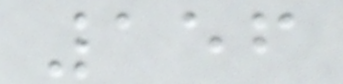156
